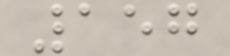157
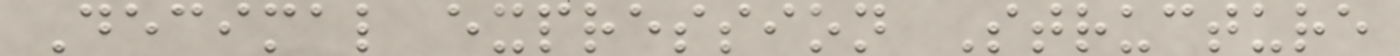Decimal expression Structure
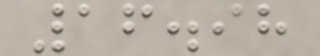16.98
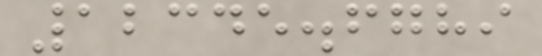12345.6789
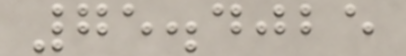75.4025
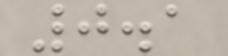0.1
